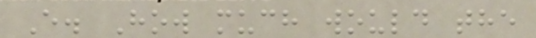E. How much would the
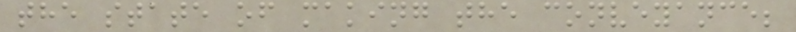the state of making the conveyance;
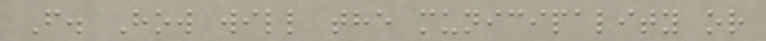F. How will the municipality or
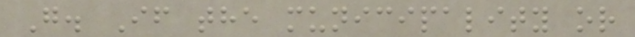G. If the municipality or
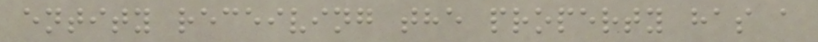entity receiving the property has a
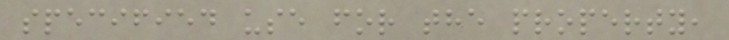specified use for the property,
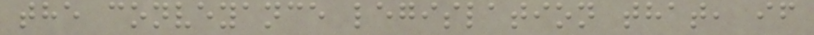the conveyance legislation that, if
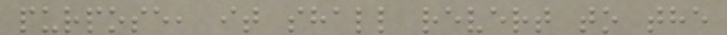purpose, it shall revert to the
